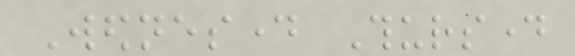Wednesday Thursday
